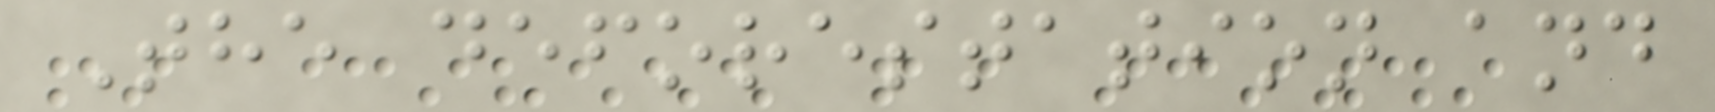The deforestation and
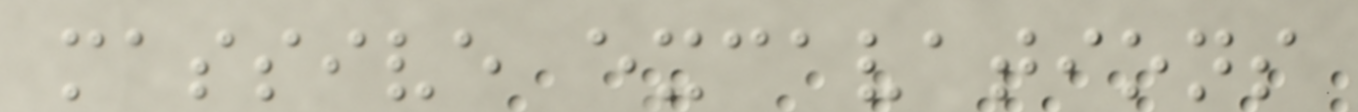massive excavations
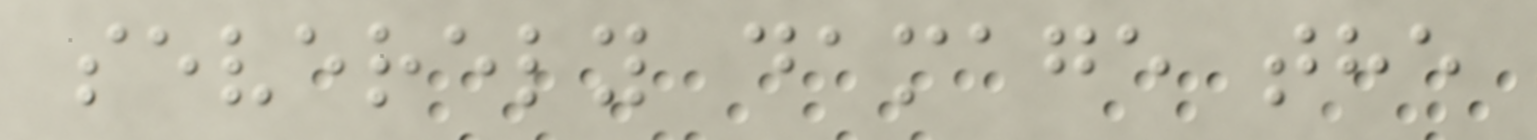severely damage the
